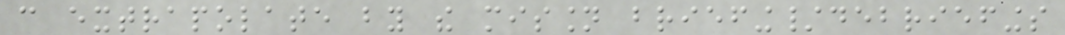can extrapolate by the mission briefing/debriefings
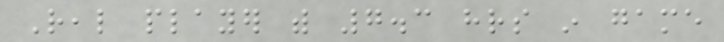Real player with 7.3 hrs in game
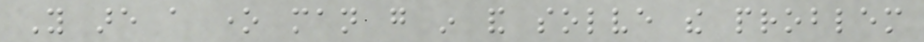You are a one man go in and solve the problem
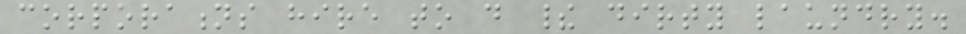corporations hire to do their dirty laundry.
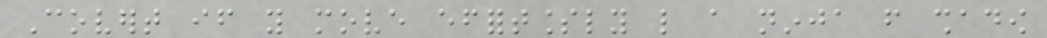Covert if you move effortlessly like a ninja from shadow
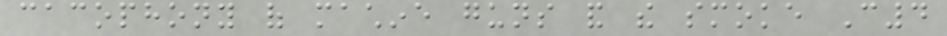cacophony of machine guns and the smoke C4
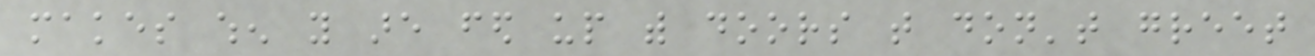makes when you are fed up with doors that don't greet
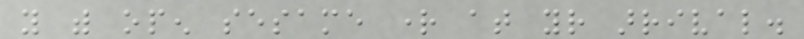you with open sesame right at your arrival.
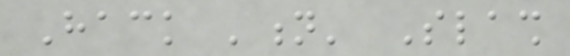Hack 'n' Slash
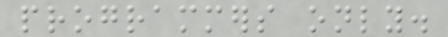programmers only.
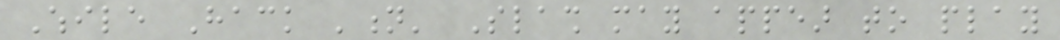While Hack 'n' Slash may appear to play
